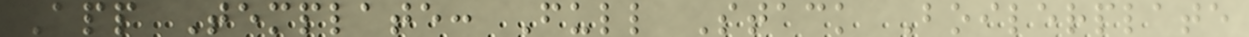App Template: Full Stack Boilerplate
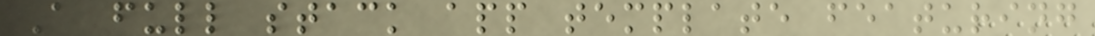A full stack app template featuring
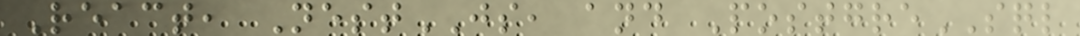React, NestJS, and PostgreSQL
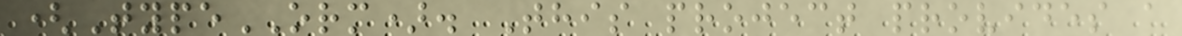(TypeORM). This project provides a
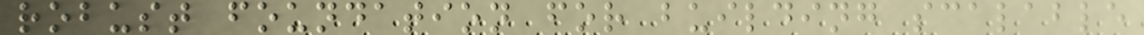robust foundation for building scalable
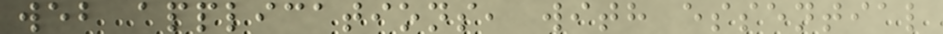web applications, with essential
